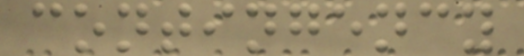contingency
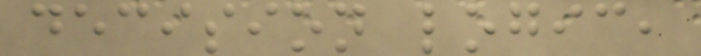decision logic,
